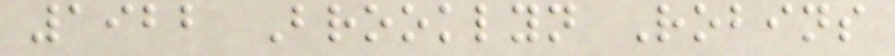1922 Brooklyn Robins
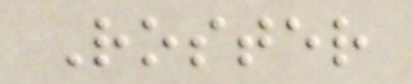Roster
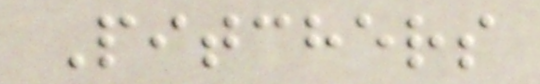Pitchers
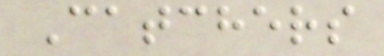Catchers
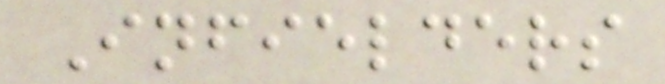Infielders
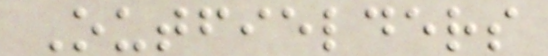Outfielders
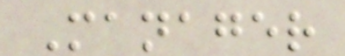Manager
